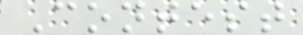Contest
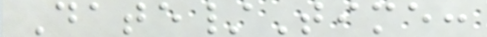Date/Time:
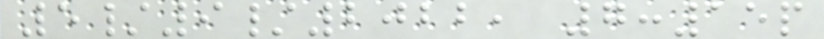5/9/2022, 7:15p
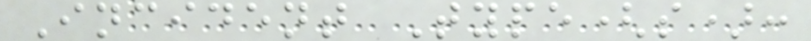Incident Type(s):
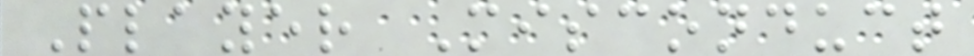Player Misconduct
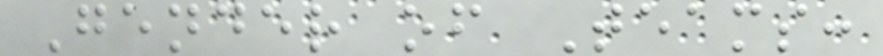Gender of Teams:
